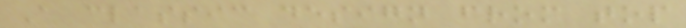A classic design from top
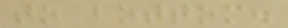to bottom.
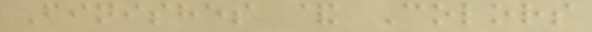Finishes & Colors
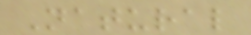Natural
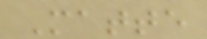Matte
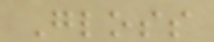Gloss
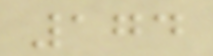174
